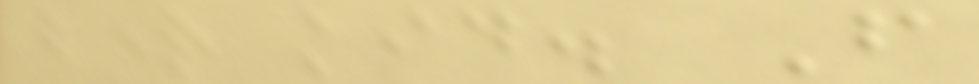bright kid. From
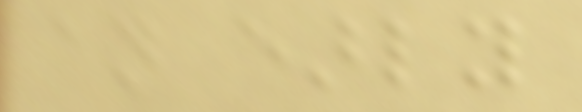an early
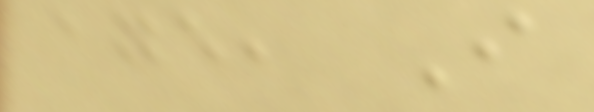age, I
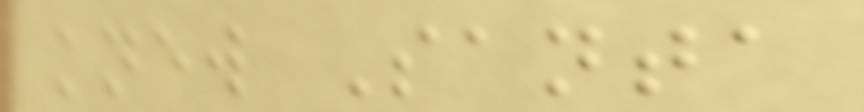knew Santa
